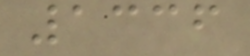1336
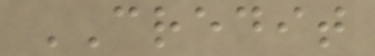CREDIT
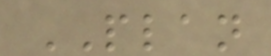PLAN
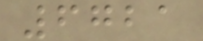6721
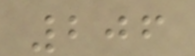206
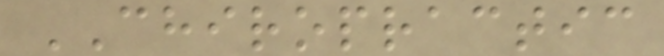CHIROPRACTIC
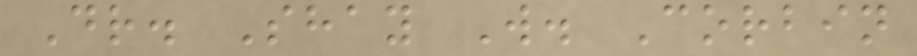Dr. Shay W. Corbin
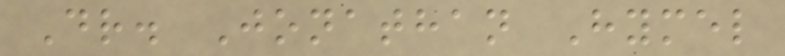Dr. Jonathan Hymel
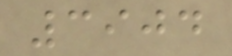3904
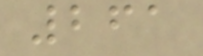261
